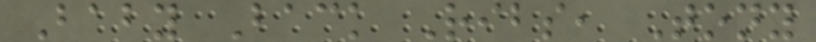Baby Back Ribs, Tony
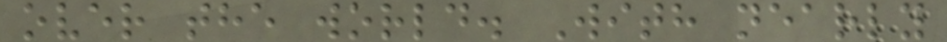over the world. With nearly
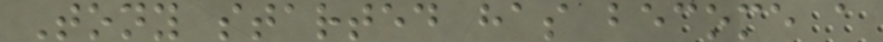Tony started has become a
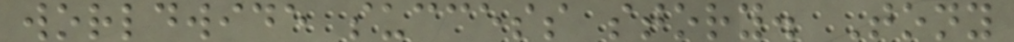worldwide success story. Tony
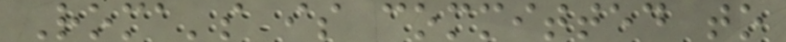Roma's is committed to
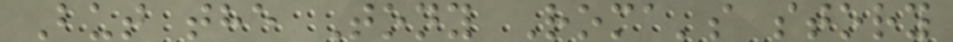But the Tony Roma's story
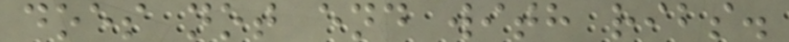does not end with ribs.
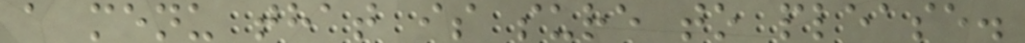a menu that is sure to please.
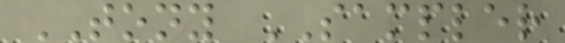TONY SAMPLER
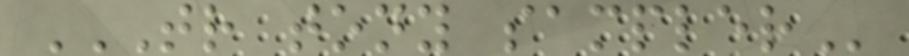TR TONY SAMPLER
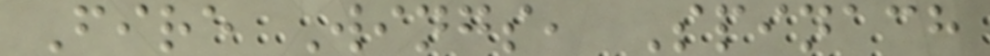Fire Wings, Spinach
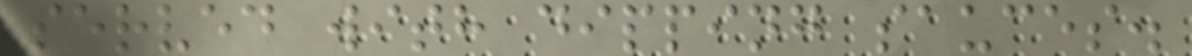served with dipping sauces.
